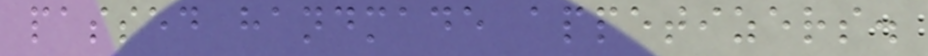passed handmade appetizers.
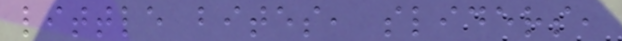little bites, sliders,
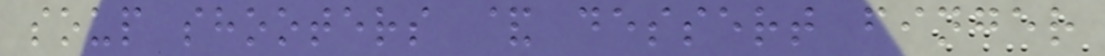soup shooters & dessert finger
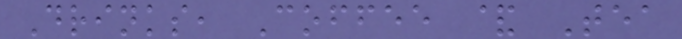Drinks, Coffee & Tea
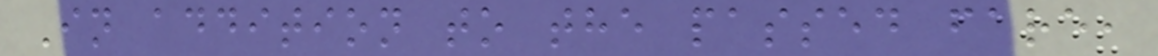In addition to the passed fare,
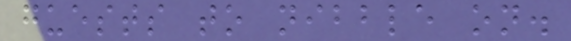guests to nibble on.
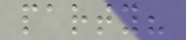party?
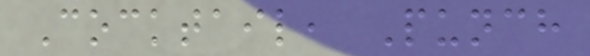Cocktail, Punch
